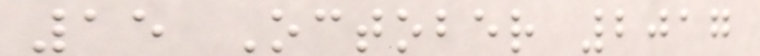15 October 2017
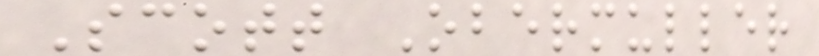Scott Obermuller
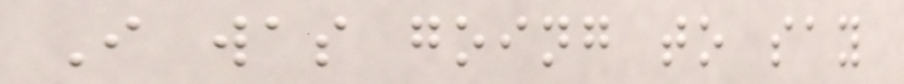I was going to say
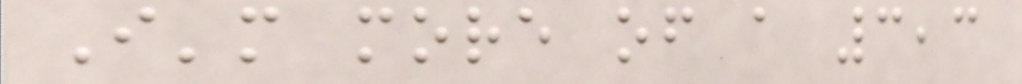I'm more of a 3,3
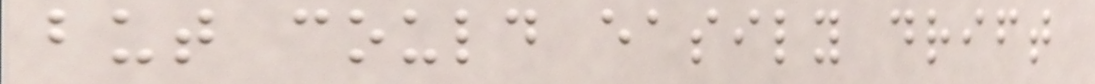but could easily drift
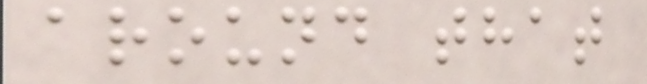around that
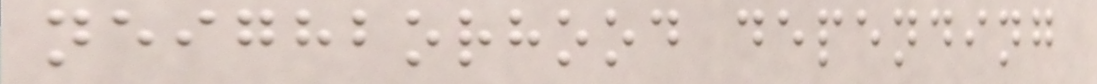neighborhood depending
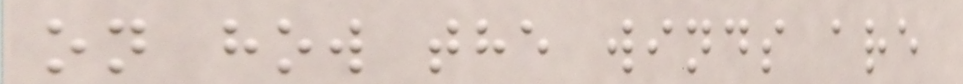on how the winds are
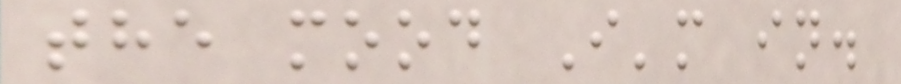the mood I'm in.
